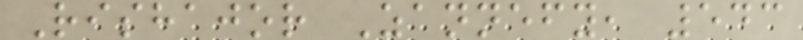Rishajor Zannefy, 543
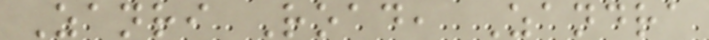Zanri Road, Zandra
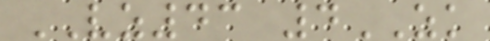VZ43 4ZK
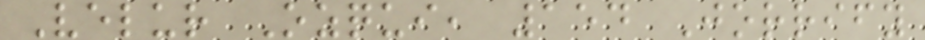Velur Ozqui, 154 Jorrify
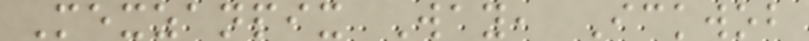Mexzanpix Way, Ickwob
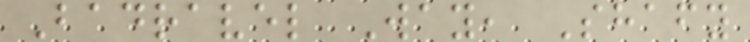Badravel Way, Shafy
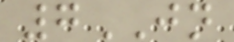7JN
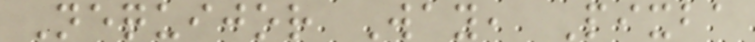Nequijor Way, Pixba
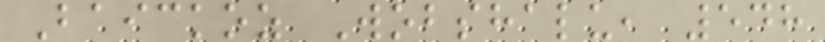Baickoz Wobshalu, 548
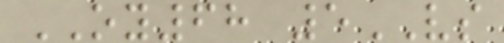OY68 5VS
